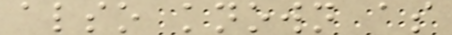also known as
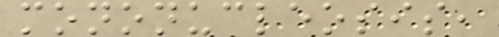mononucleosis,
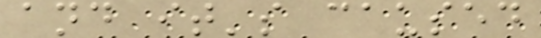and it's caused
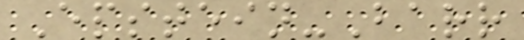Epstein-Barr
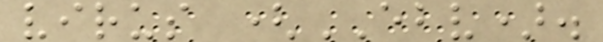virus (EBV).
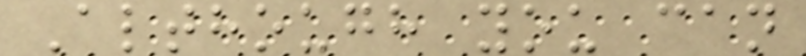Although you can
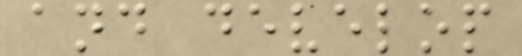and develop
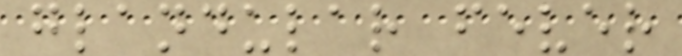glandular fever
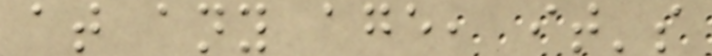at any age, it's
